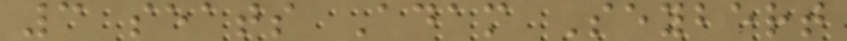3 seats Adam Seybert
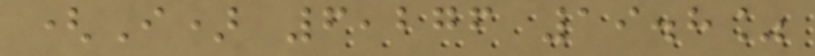(I) 6,276 19.8%
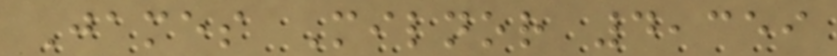James Milnor 4,359
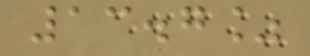13.7%
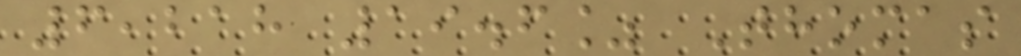6,218 19.6% Thomas
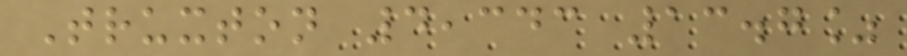Truxton 4,343 13.7%
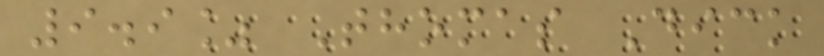9.9% Thomas Dick
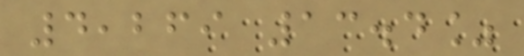4,269 13.4%
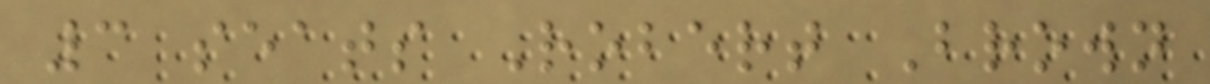3 seats Robert Brown
